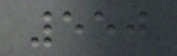550
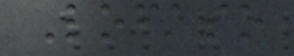Lofaso
